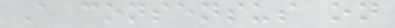A consensus on
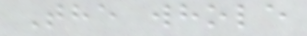The whole
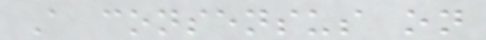A consensus on
